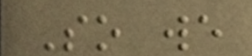So we
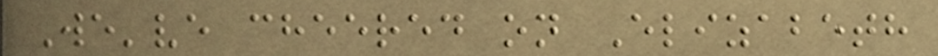We've cheered on Elizabeth
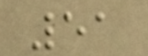51
